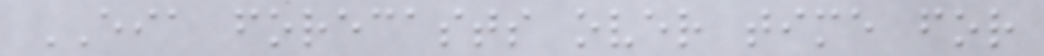EIA forecasts over time for
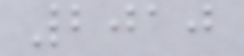2010
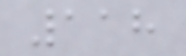118
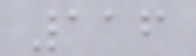116
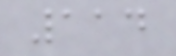114
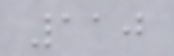110
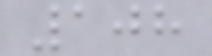108
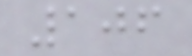106
